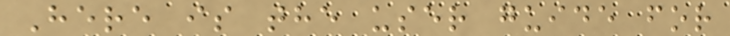Here is the user guide for
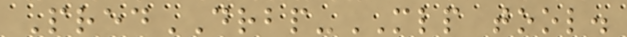PredDRBP-MLP tool.
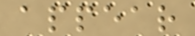appear
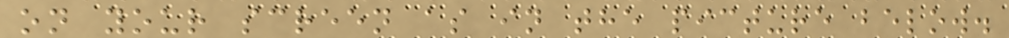on your screen as in the picture below.
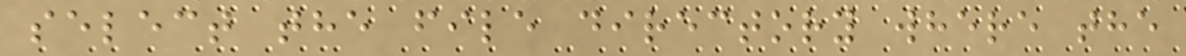select the file directory where the
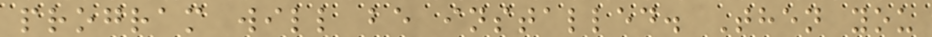program will be installed. Then you
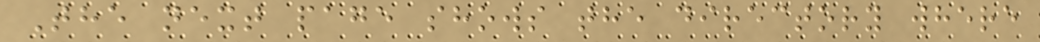The next page shows the directory where
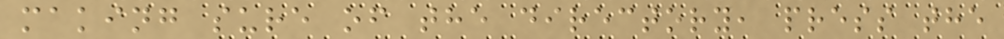making sure of the directory, press the
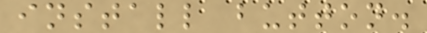install button.
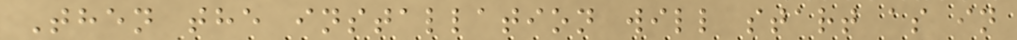Then the installation will start as in
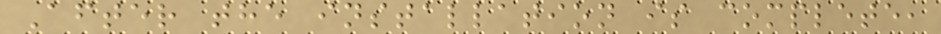After the installation is complete,
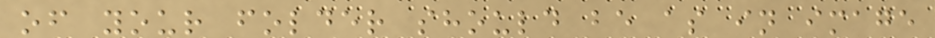of your folder should be as in image
